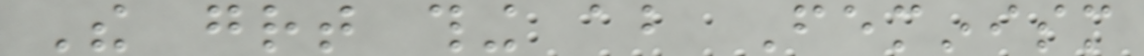The great thing about Feminism
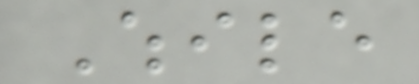While
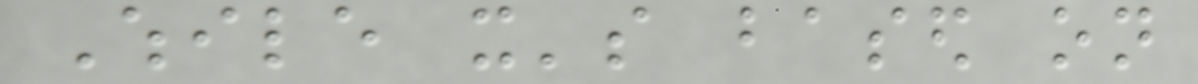While it's based on
